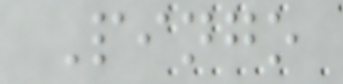Pingo
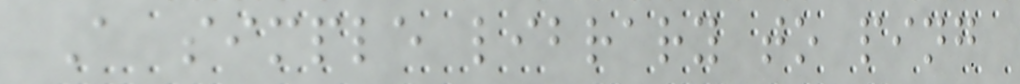A simple library to ping
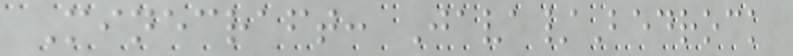Minecraft: Java/Bedrock
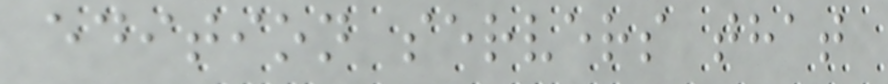edition servers that
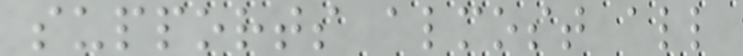supports almost all
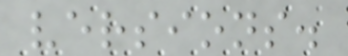versions.
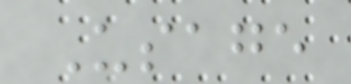Usage
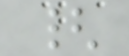{
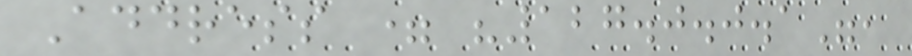Address = "127.0.0.1",
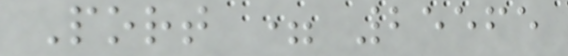Port = 25565
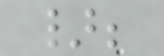};
